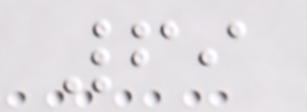69
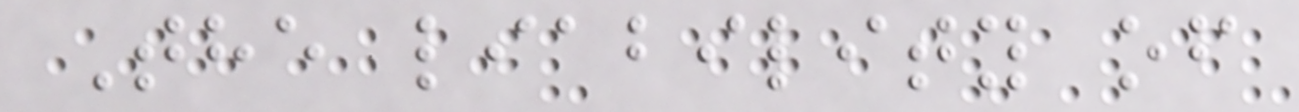The liability of
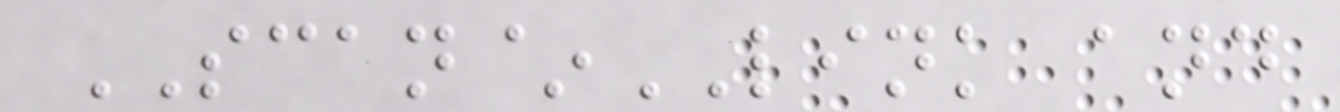SCAN~LINK and
